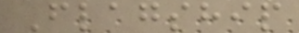Flagship
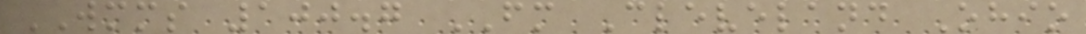WMMS 100.7 FM Cleveland Ohio
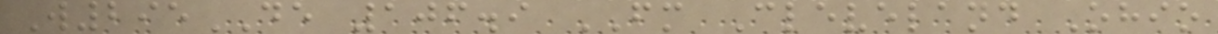W295DE 106.9 FM Cleveland Ohio
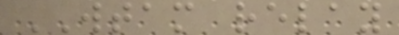WTAM relay
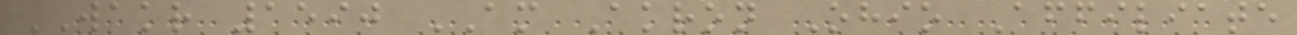WAKR 1590 AM Akron Ohio Affiliate
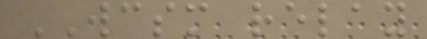WCSM relay
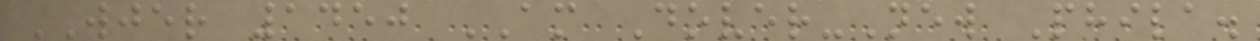WJER 1450 AM Dover-New Phila.
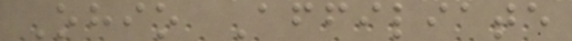Ohio Affiliate
